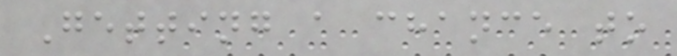Getting a chance to
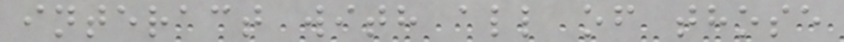interact with all of those
